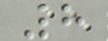8
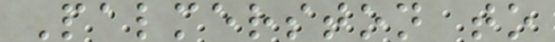Palmerston to
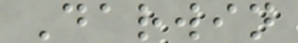Darwin
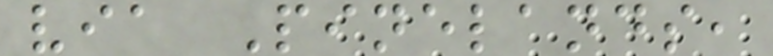via Pinelands,
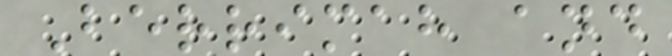Berrimah and
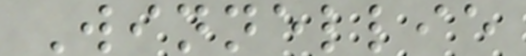Winnellie
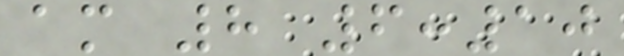am 8 6:10
